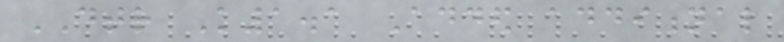DTR K1.1 Added additional
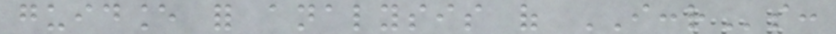guidance for analysis of ICCRs:
